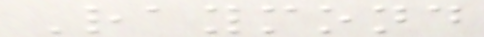Raymond
